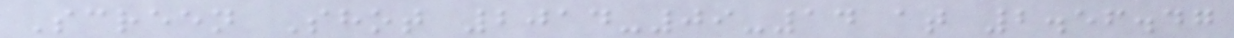Screen Shot 2014-09-14 at 2.56.47
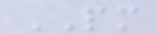PM
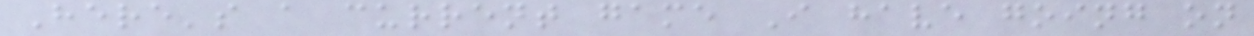Here's a current game I have going on
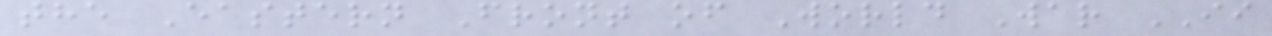the Eastern Front of World War II
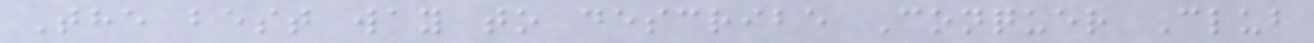The best way to describe Conquer Club
